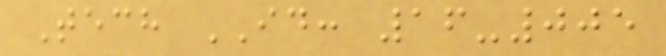Tech ID: 16-005
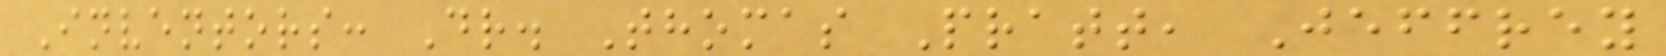Inventors: Dr. Thomas Pratt, Jeffrey
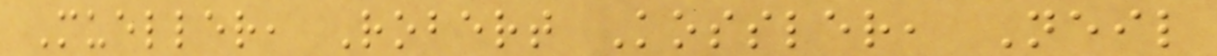Mueller, Robert Kossler, Neil
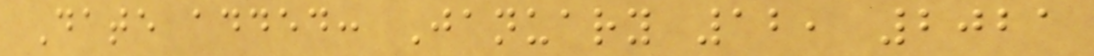Date added: January 12, 2021
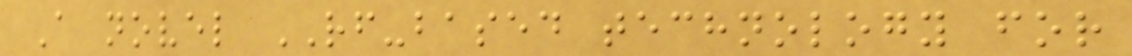A novel RF-based technology for
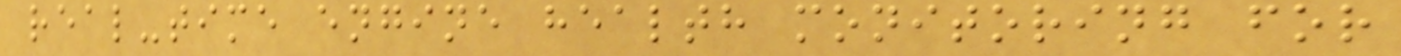real-time engine health monitoring for
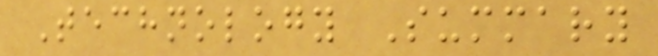Technology Summary
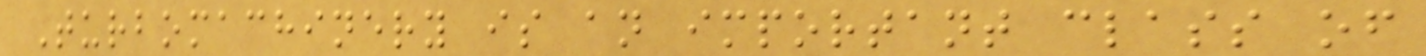Turbomachinery is an important class of
